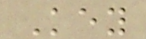Key
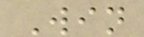Win
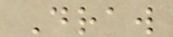Draw
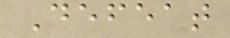Defeat
